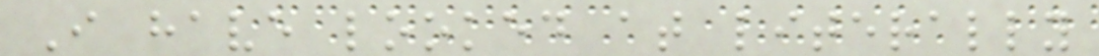I have looked at literally
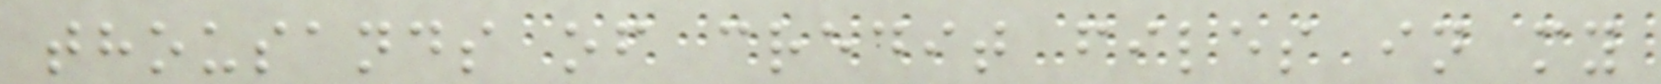thousands of credit files in my
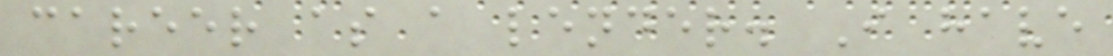career as a lender. I have
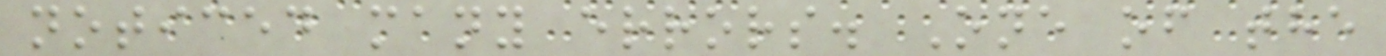noticed many errors. One of the
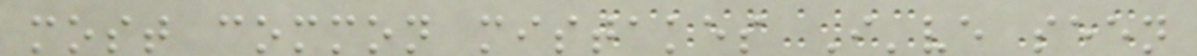most common mistakes I've seen
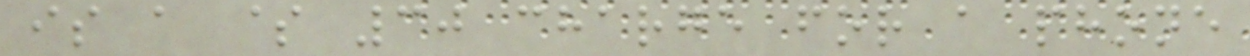is a $ 30 charge for a phone
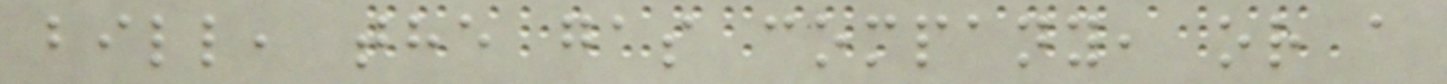bill, the gas company, or a
